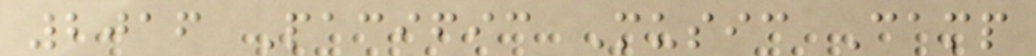2016 Pacific Music Camp
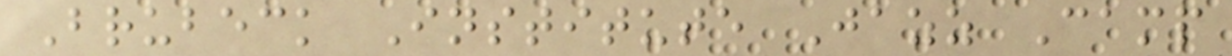Brubeck Institute Jazz Camp
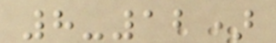8-12)
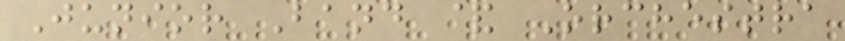Junior Band & Orchestra
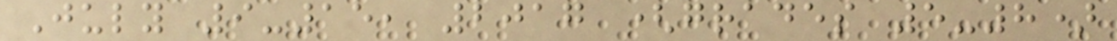July 9-15, 2017 (grades 5-8)
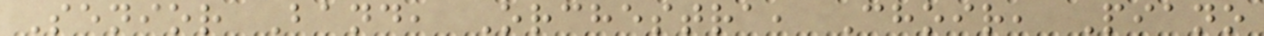Senior Band, Orchestra, Choir, Piano
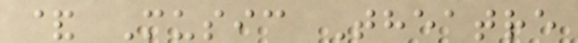& Music Theatre
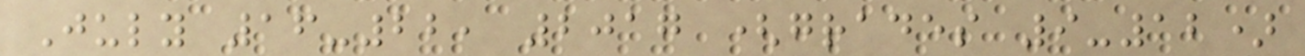July 16-22, 2017 (grades 9-12)
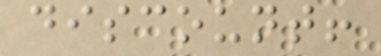discount!
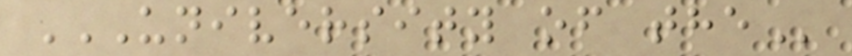UNIVERSITY OF THE
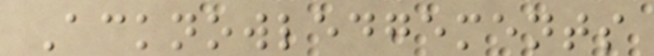Acknowledgements
